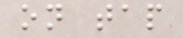on tap
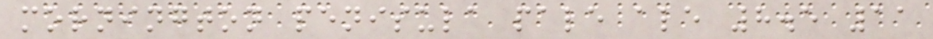mornington penisula pale ale 8.5 11
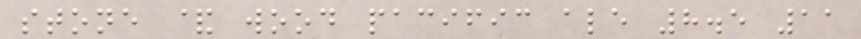stone & wood pacific ale 8.5 11
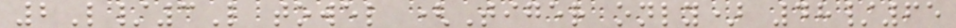2L/3L towel (Tiger only) 48/65
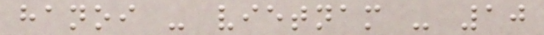hanoi - vietnam - 10
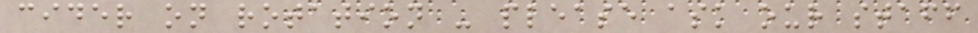cider on rotation - please ask our staff
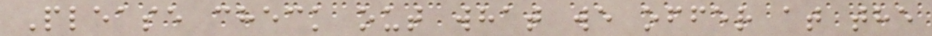Please check out what we offer at the
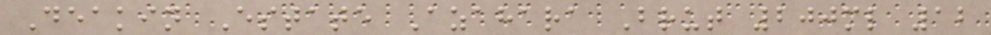Deakin Estate Azahara Brut 200ml 12
